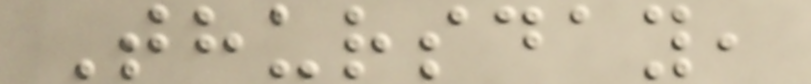Thursday,
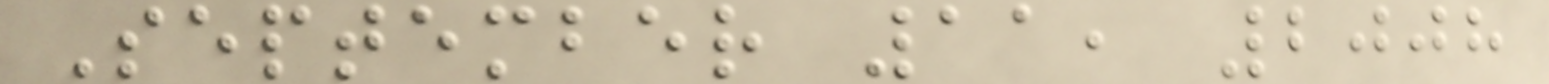September 11, 2008
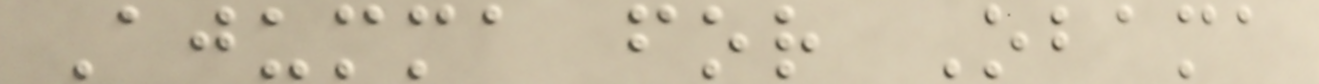Ajumma for Obama
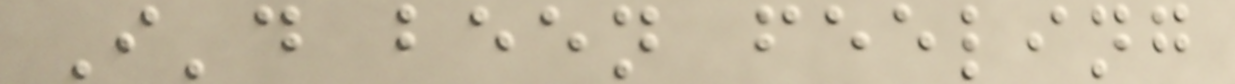I'd been feeling
